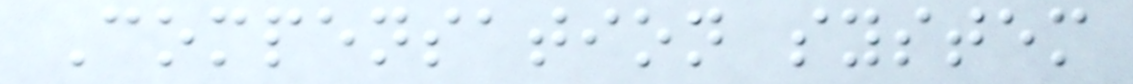Compensation system
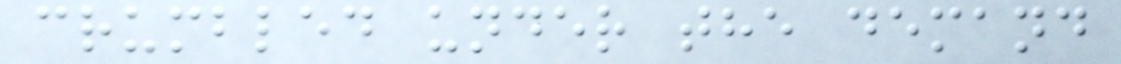crumbled under the demand
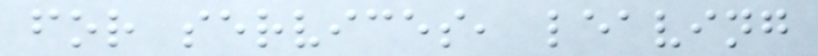for services, leaving
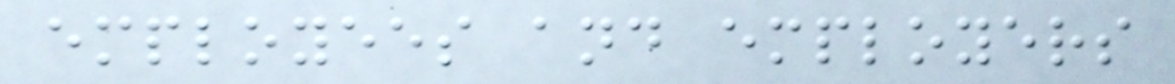employees and employers
